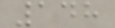148
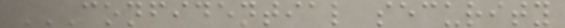CONFIDENTIAL SECURITY
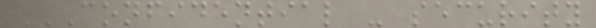CONFIDENTIAL - SECURITY
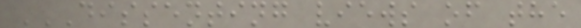DISSENTING VIEWS OF THE
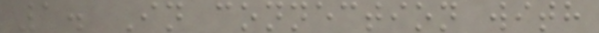1. In connection with
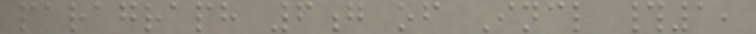paragraph 6g of Incl #1,
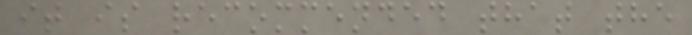it is recommended that the
